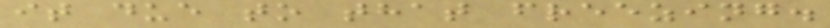it due to that freezing.
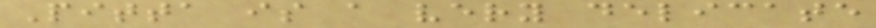Pitta is a very delicate
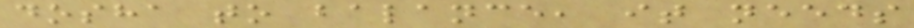dosha to balance, it needs
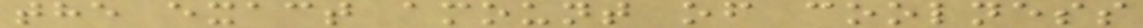the exact amount of coolness
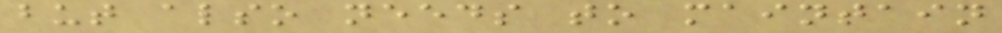but also needs to maintain
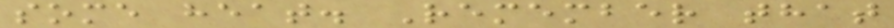some heat. Remember that
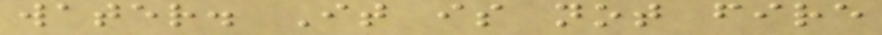water. It is not fire
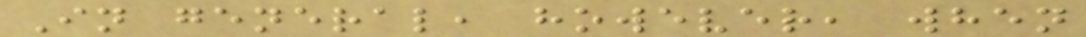In general, however, when
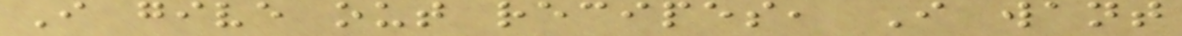I give out recipes, I want
